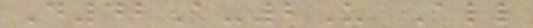D42A-2U All
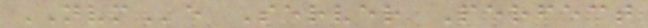NVMe Server Perfect
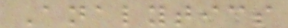Analytics
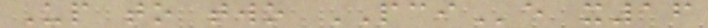Up to two PCIe x16
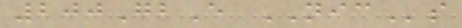200GbE NICs
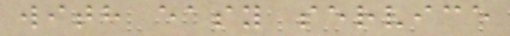with easy service
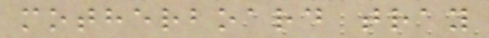motherboard tray
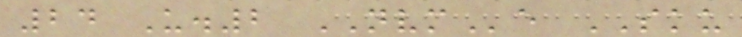24 U.2 NVMe SKU
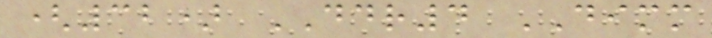(32) DDR4 DIMM
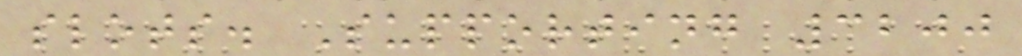slots. Supporting 3200
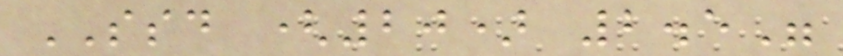SSD (20) 2.5"
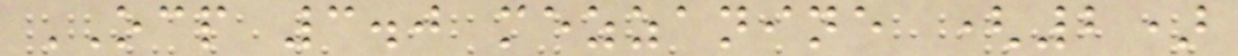OCP 3.0 mezzanine (2)
